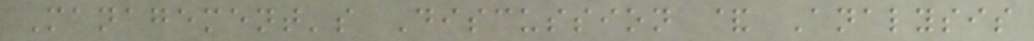Management's Discussion & Analysis
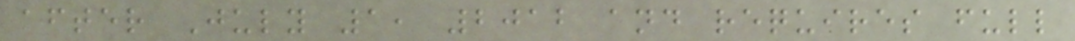after July 1, 2012 and requires full
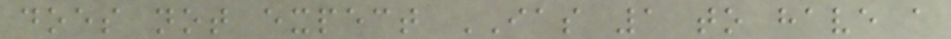does not expect IAS 1 to have a
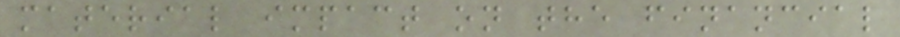material impact on the financial
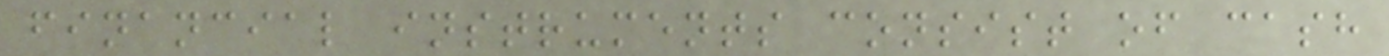financial instruments consist of cash
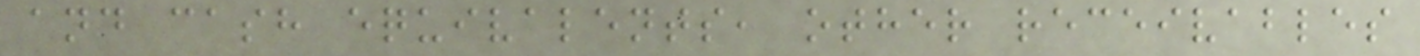and cash equivalents, other receivables
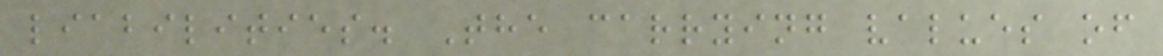liabilities. The carrying values of
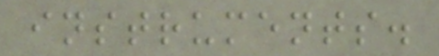instruments.
